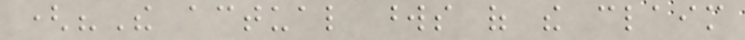("The actual words of the claim
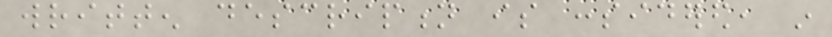written description is considered, in
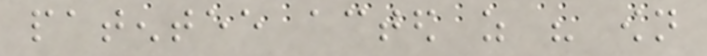patentee acted as his own
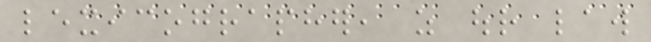lexicographer, as our law
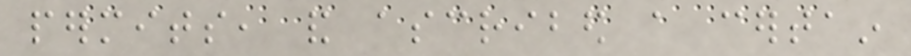permits, and ascribed a certain
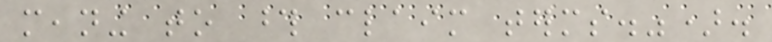meaning to those claim terms.").
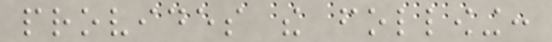provides the following:
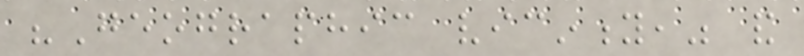"Geographic vicinity," and
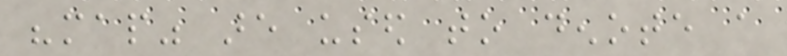"map" are used to denote a
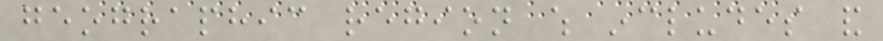geographic region which includes and
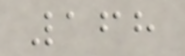168
